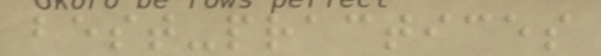best-practices
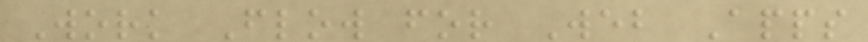Work Flow for Web Apps
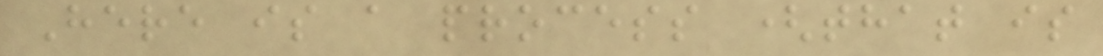Here is a process (that is
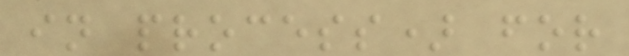in process) for
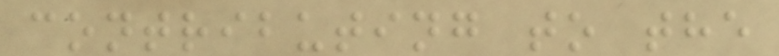contributing to the
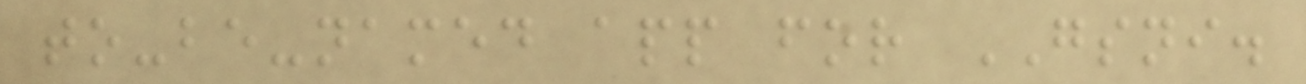to-be-named app for GSNI.
